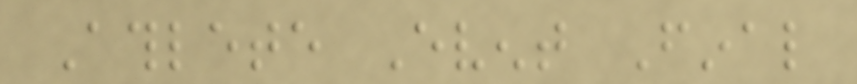Athlete Event Final
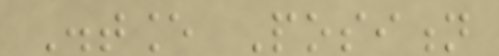Distance Position
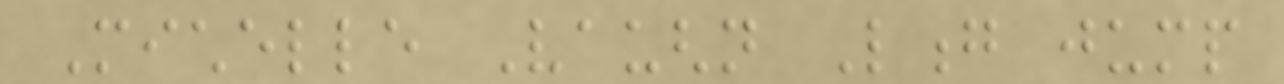Michelle Vaughn Long jump
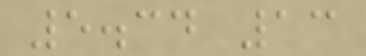5.34 13
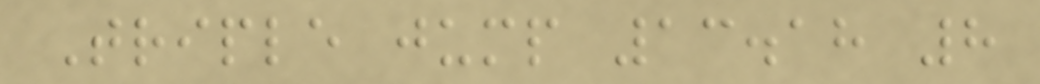Triple jump 13.18 8
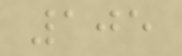105
